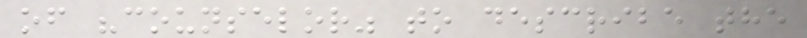of "counselor" to describe the
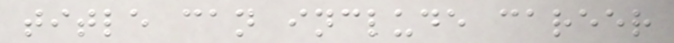title can include career
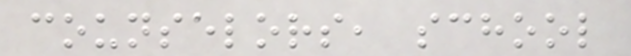counselors, school
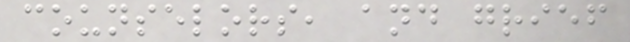counselors, and grief
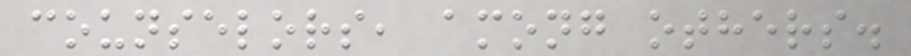counselors, among others.
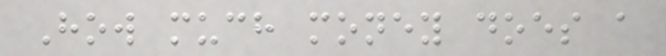How much money does a
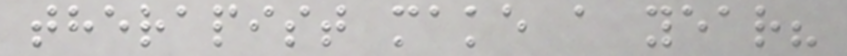therapist make a year?
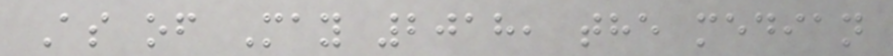As of May 2018, the median
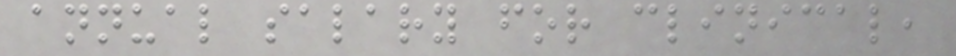annual salary for clinical,
